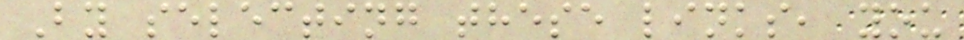By selecting these links, you
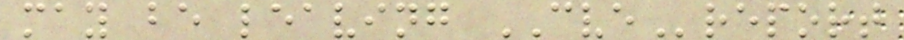may be leaving CVEreport
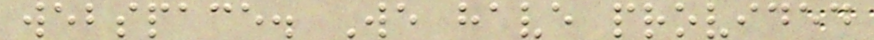webspace. We have provided
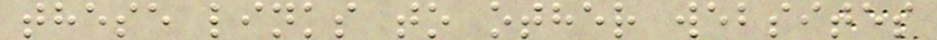these links to other websites
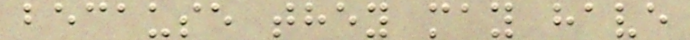because they may have
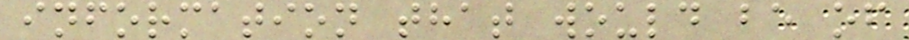information that would be of
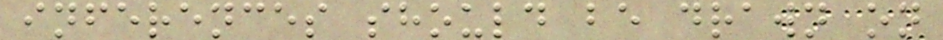inferences should be drawn on
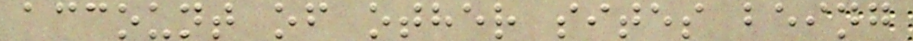account of other sites being
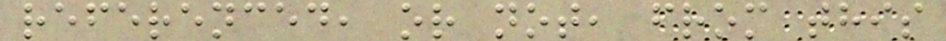referenced, or not, from this
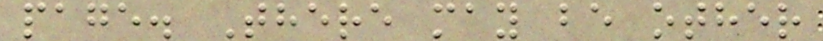page. There may be other
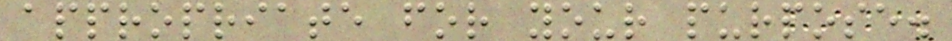appropriate for your purpose.
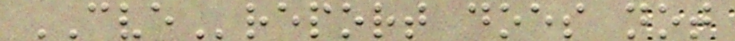CVEreport does not
